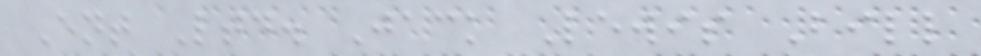Ent Ltd. Jack Lewis Bill
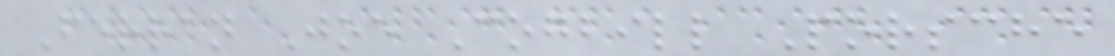Ferran Joe Cogbill Porsche
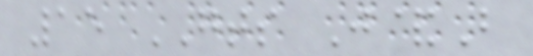15 GTS J&B
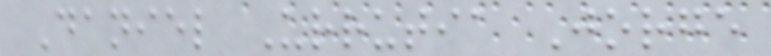Daniel Urrutia Jorge
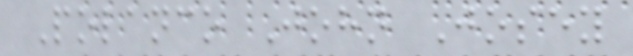Polanco John Josey
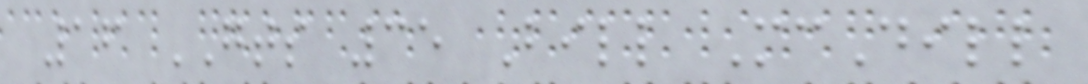16 GTS 35 Bill McDill
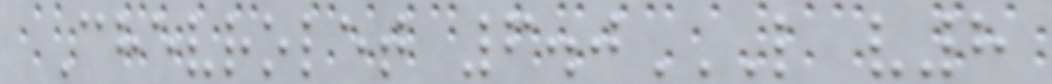Chevrolet 6.0L V8
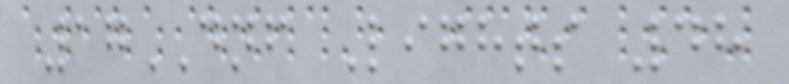17DNF Lights 48
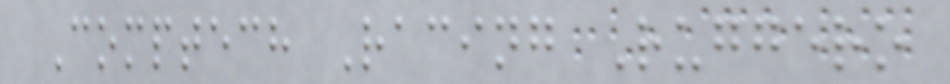Comptech Racing Ruggero
